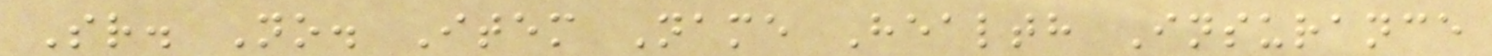Sr. No. Item Name Health Insurance
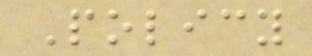Policy
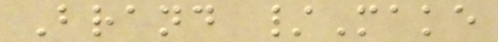Brand /Make
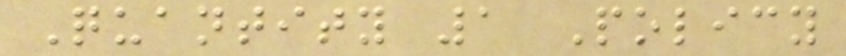Quantity 1 Policy
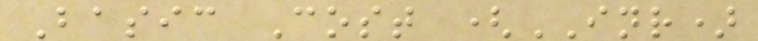Basic Cost (INR)
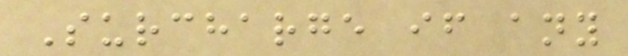Surcharge if any
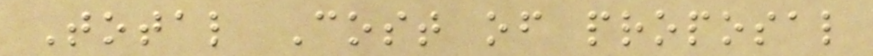Total Cost of proposal
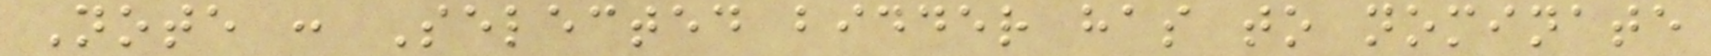Note : Selected bidder has to nominate
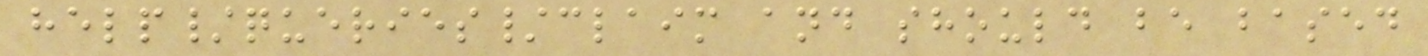help/queries/claim and should be based
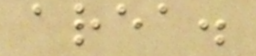area.
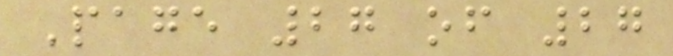Page 27 of 27
